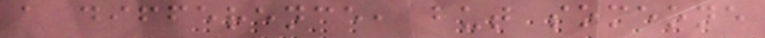a difference, but someone
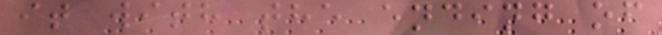it with the ending of
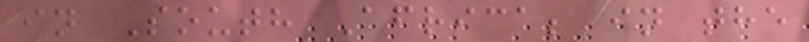in South Africa; in the
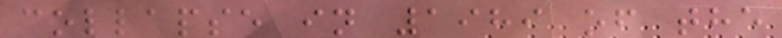collapse in 1989 of the
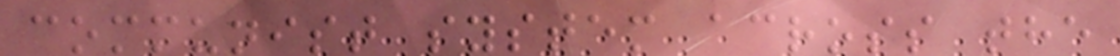communist system across the
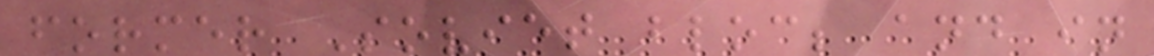former Soviet bloc; and in
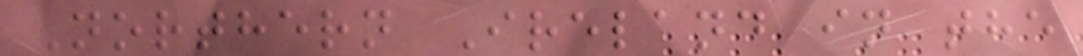Northern Ireland in the
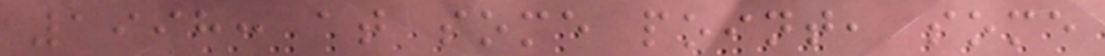1998: at some point, some
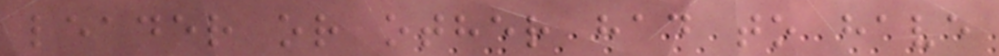leader or other had to have
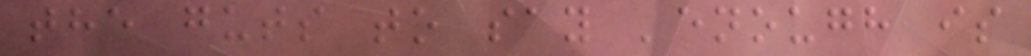the guts to say 'enough is
